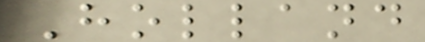Holland
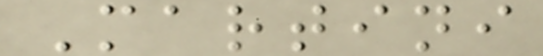Martini
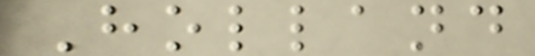Holland
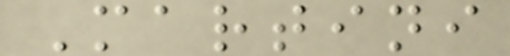Martini
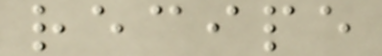recipe
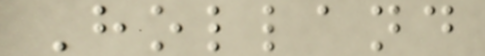Holland
